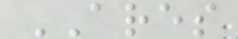ARES
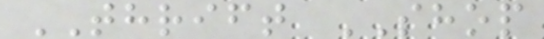THRIFT SHOP
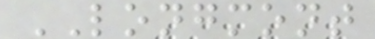LONGMONT
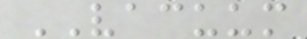VACUUM
